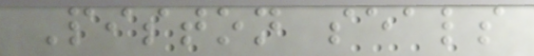Piston seals
